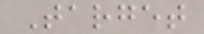Target
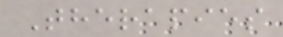Therapies
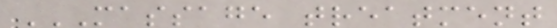MASSAGE TREATMENT
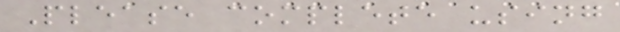Please complete using
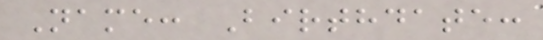Name: Birthdate:
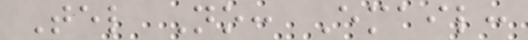Tel No: Email:
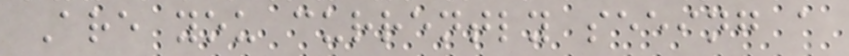Are you currently seeing a
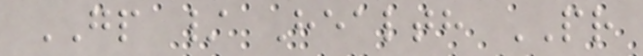GP / Health PR
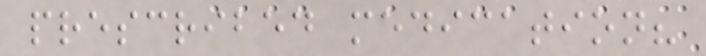prescribed medication?
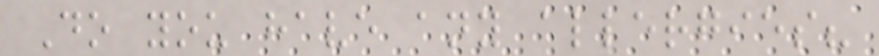Do you have any allergies?
